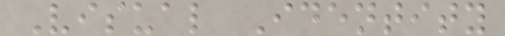Visual Identity
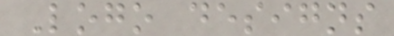Logo designs
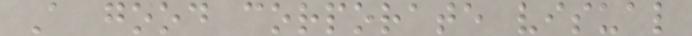A good corporate visual
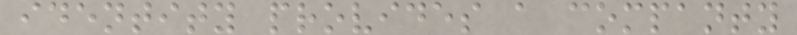identity provides a companty
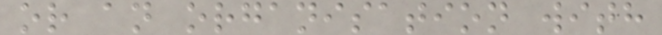or an organisation with
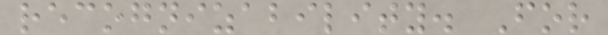recognizability. For
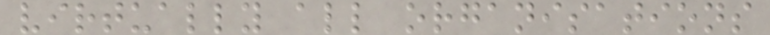virtually all organisations
